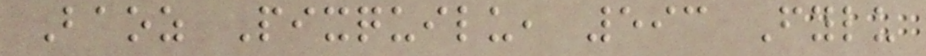Baoz Pixquilu, 593 Fylu
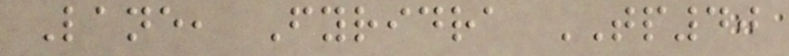Lane, Fyridra TP40
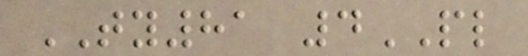TY81 4PL
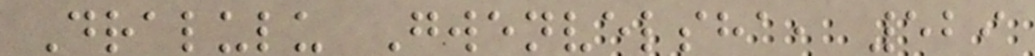Dralulu Gwenvelsha, 529
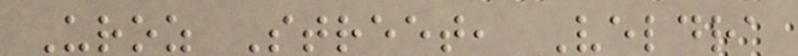Uroz Street, Veldra
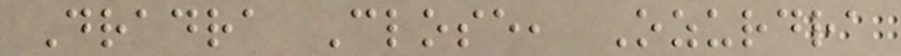Dradra Close, Ozurdra
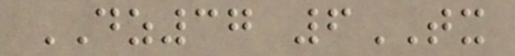DZ37 6TX
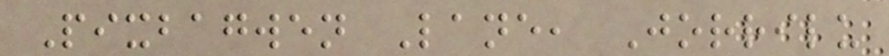Pixbagwen Lane, Jorrilu
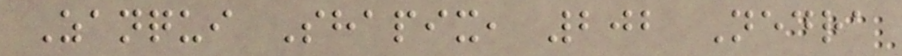Zanqui Shapix, 202 Nedra
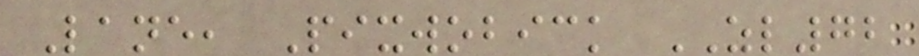Lane, Pixwobick ZL72
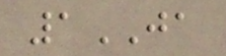1JA
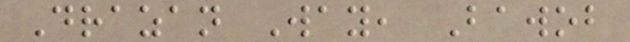Drazan Way, Bawob
